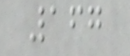167
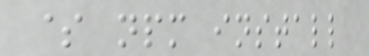$ npm install
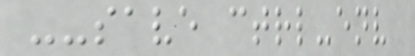--save ctrl-env
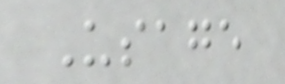Usage
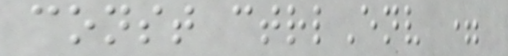const ctrlEnv =
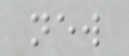new
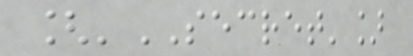['SECRET']
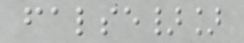false}]
